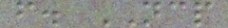f. NCP
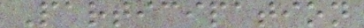Participation
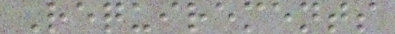Requirements
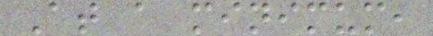At a minimum,
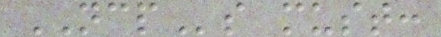NCPs must:
